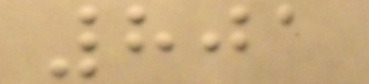801
